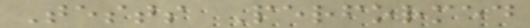Tests Performed
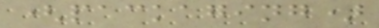(packaging)
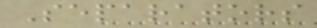Separators
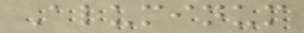Aluminum
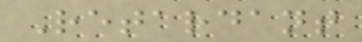Retardant
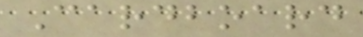Cardboard
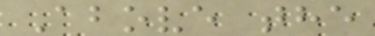Above the
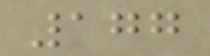177
